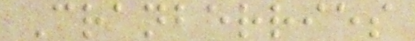Cranberries
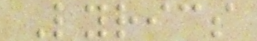Lyrics
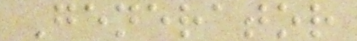Generator
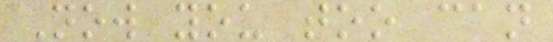Now you too can
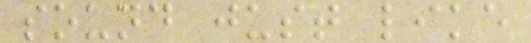sound just like
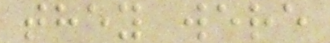they were
